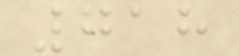718
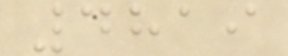4819
